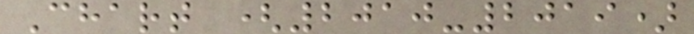Chart (2010-2019)
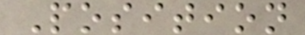Position
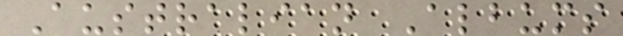Australian Albums
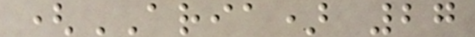(ARIA) 27
